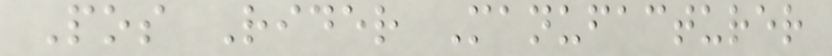Pos Rider Manufacturer
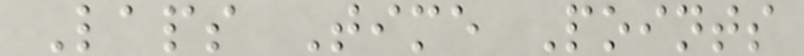Laps Time Points
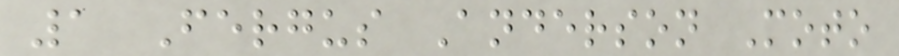1 Fergus Anderson Moto
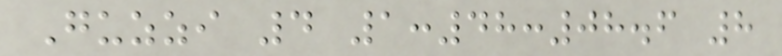Guzzi 4 1:48:08.6 8
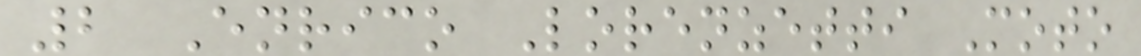2 Enrico Lorenzetti Moto
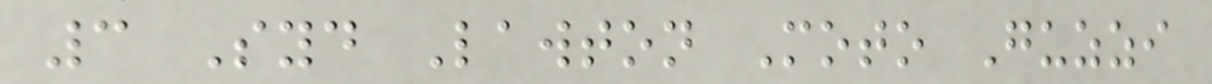3 Syd Lawton Moto Guzzi
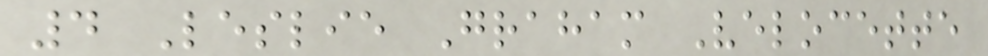4 Leslie Graham Velocette
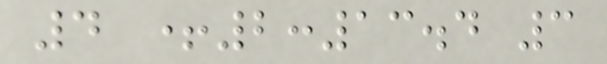4 +2:13.4 3
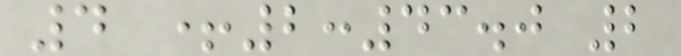4 +2:43.0 2
